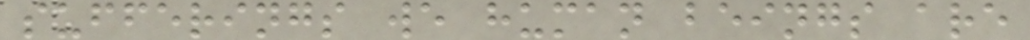sufferings we human beings are
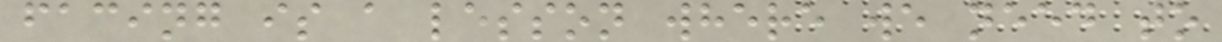facing is a lesson where we need to
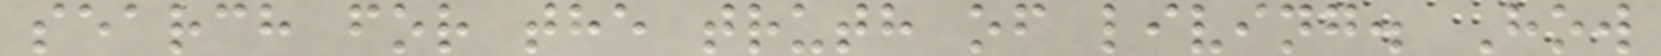search for the truth of living. How
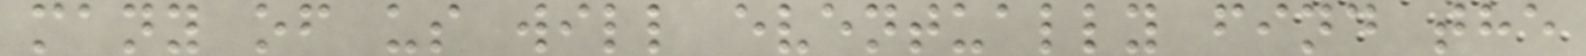many of us will eventually find the
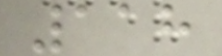118
